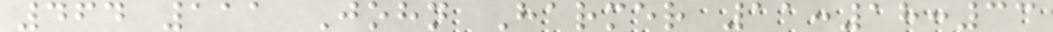464 111 John Harmer 11:18:33
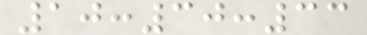10:30:33
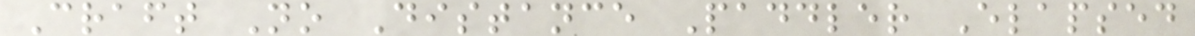Craft No Distance Paddler Elapsed
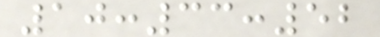10:33:52
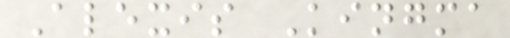Alexis Kingma
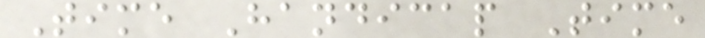Time Handicap Time
